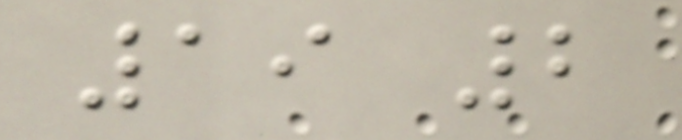19 2
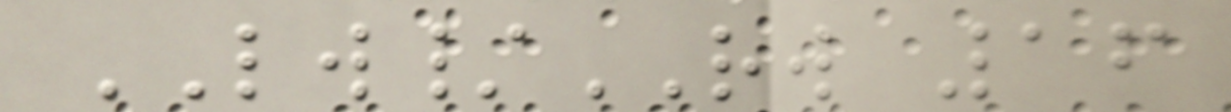LW/RW 16
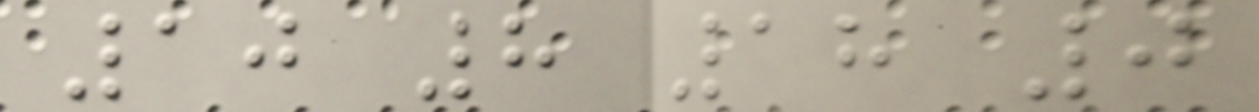10 8 18 0
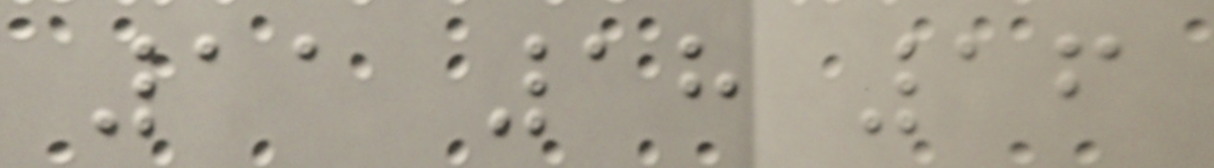11 18 16
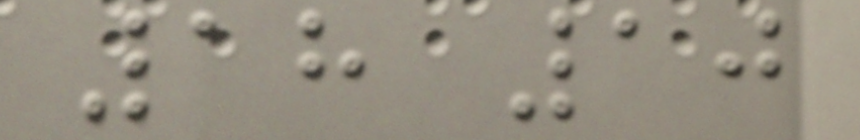18 10
